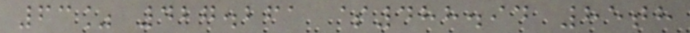63% 427.261 $488.94 85th
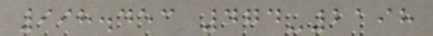998.453 474-2198
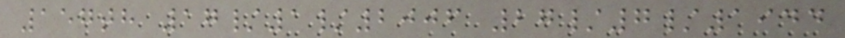157th 17/1/2006 27/7/1944
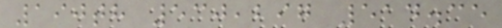190th 530,297 514.35
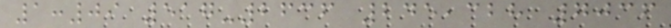1:09 517-2636 245,328 7036
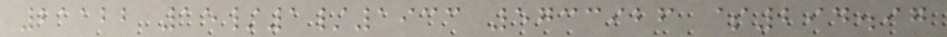21122 15/1/1933 5733926 $294.97
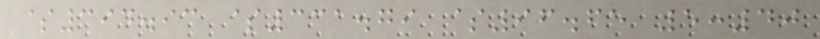$394.93 $331.79 $96.65 5:40
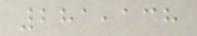281,138
